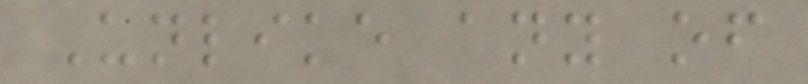Unlike any of
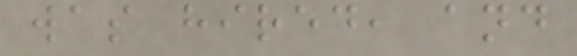was hired, and
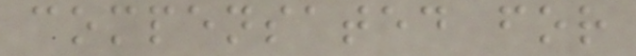compensated for
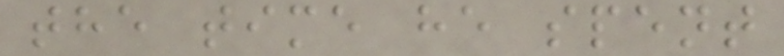the time he spent
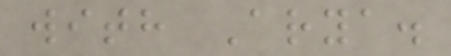with Arya.
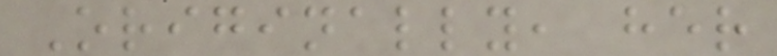Originally, her
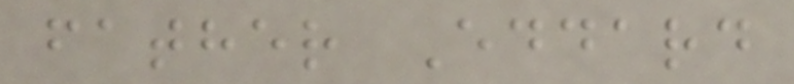father Eddard
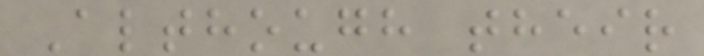Although their
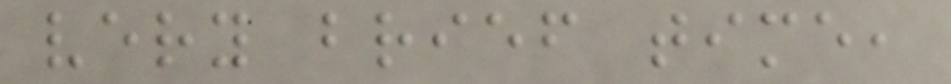very brief time,
